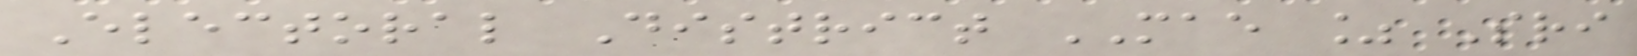Electoral District MAE % Sri
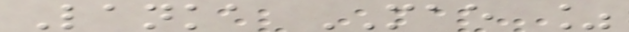Lanka MAE %
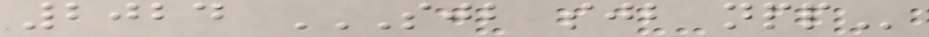2024 SJB SJB NPP
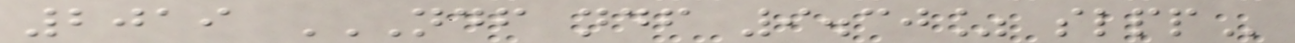2019 NDF NDF 9.30% SLPP
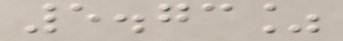5.73%
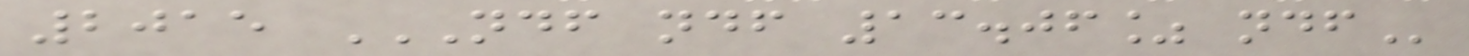2015 NDF NDF 13.06% NDF
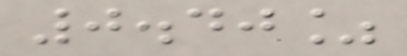0.40%
